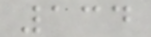134
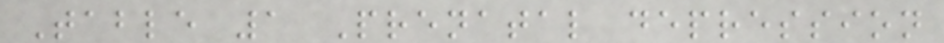Table 1 Prenatal depression
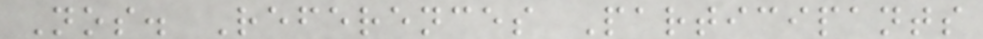Nos. References Participants
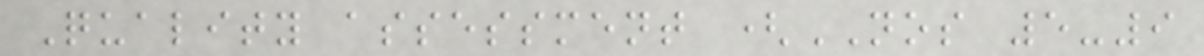Quality assessment (NOS 5-9
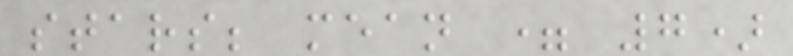stars; mean = 7)
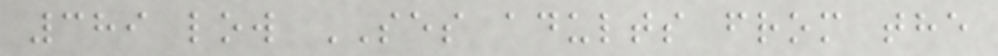389 low SES adults from the
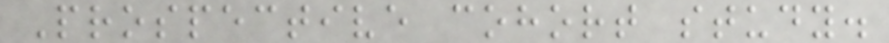Prospective cohort study.
